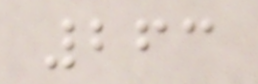263
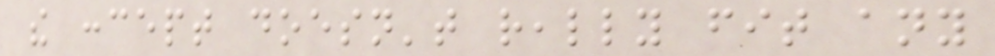the concept doesn't really fit any
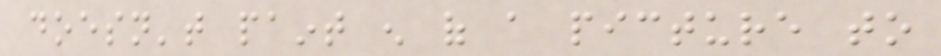doesn't paint enough of a picture to
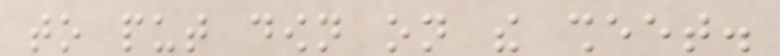to put down on the sheet.
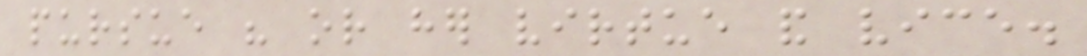pursue his or her virtue and vice.
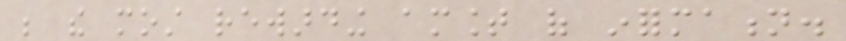be the most rewarding amount of information.
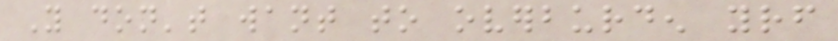You don't want to overburden yourself
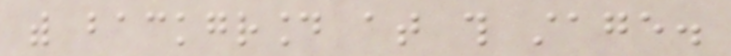with background at this stage.
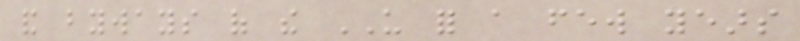and byways of the US for a few years
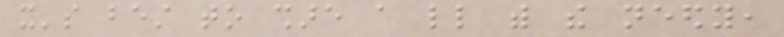it's best to share a little with the needy,
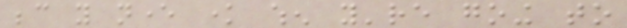because you never know when you're going to
